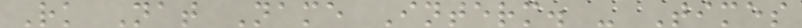Rk Nat Name Interm. - Times
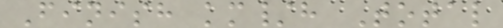Finish km/h Total
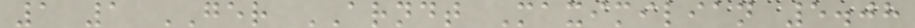1 1 GER ARNDT Maximilian 5.08
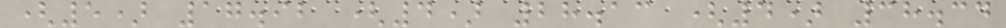(5) 17.92 (4) 28.13 (4) 38.34
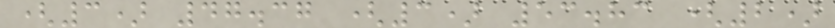(3) 47.37 (3) 53.83 (2)
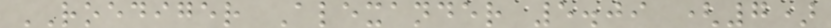ROEDIGER Alexander 5.09 (7)
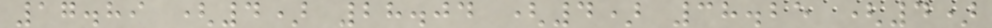17.89 (4) 28.04 (4) 38.25 (4)
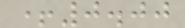+0.00
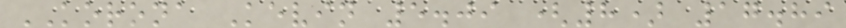KORONA Kevin 5.09 (8) 17.89
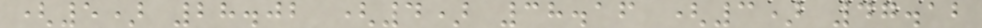(5) 28.02 (4) 38.16 (3) 47.12
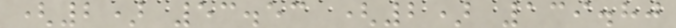(2) 53.53 (2) 139.80
